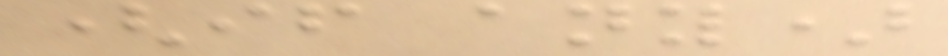(if any)
